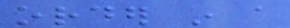order in a
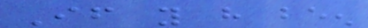If you have been
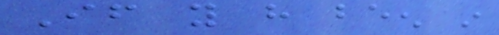If you have been in
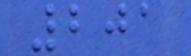201
